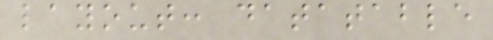layout: datatable
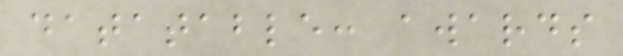datatable: awards
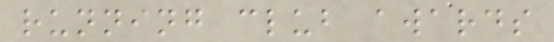running club awards
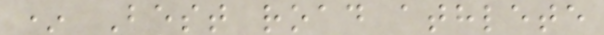* Best road athlete
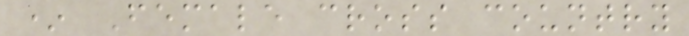* Female cross country
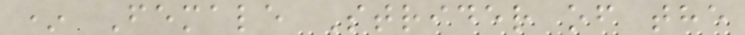* Female Strider of the
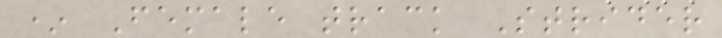* Female track Strider
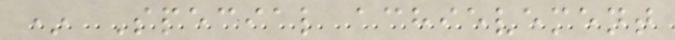* Special achievement
